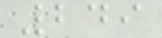249
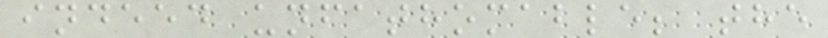indeed unfathomable; the
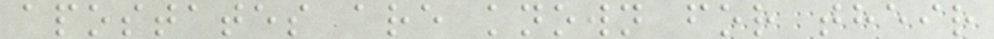apostates are known for their
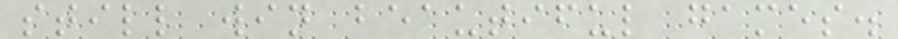still win beautiful games.
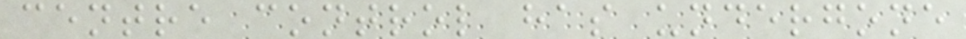centre control has undergone
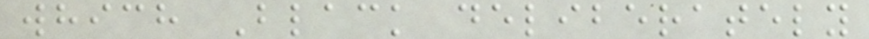which Black deliberately
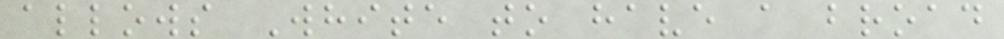allows White to have a broad
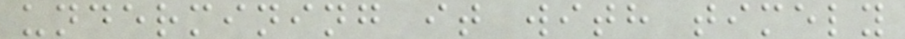undermining it with timely
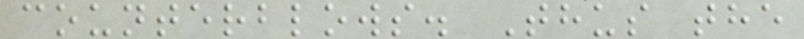counterblows. Thus the
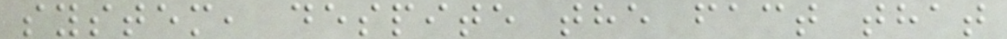system, despite the fact that
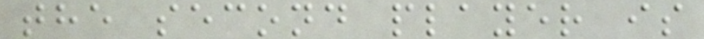the second player is
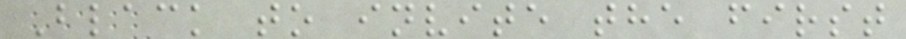Black to invite the first
